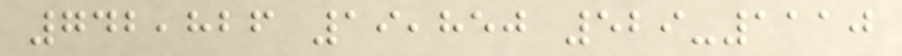742,826 19,850 529-1110
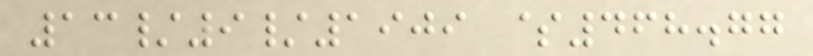13/9/1909 $468.77
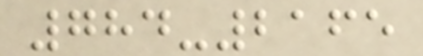784-2165
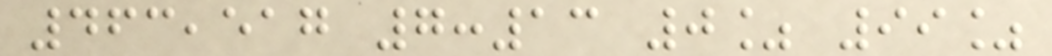463,517 7:13 0% 99%
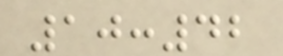10:42
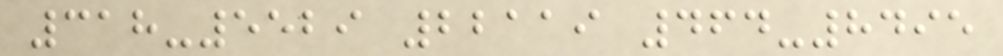318-5529 22119 464-8495
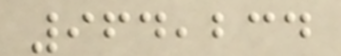964,234
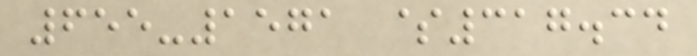655-1571 $317.34
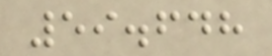59.648
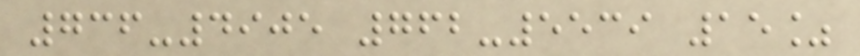736-4905 762-5539 15%
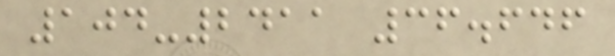104-2411 36.646
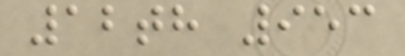12th 953
